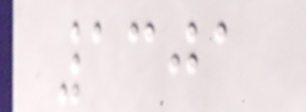1301
